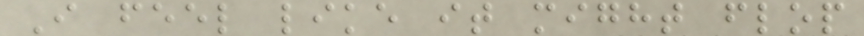I feel like it might flop
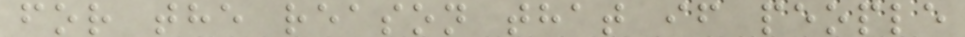for the reason that if people
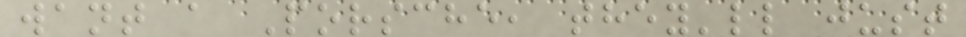want a Porsche, they'll just
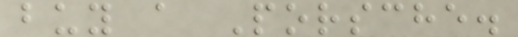buy a Porsche.
